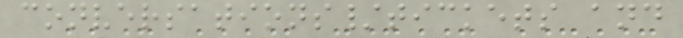conversations/tickets and
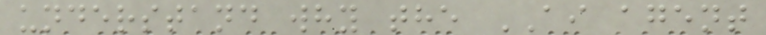understand why the AI agent
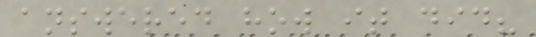answered how it did?
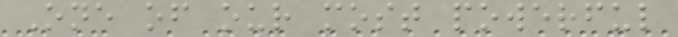One of our most powerful
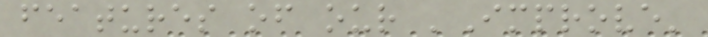features of our 'Improve'
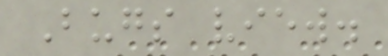Bugs view.
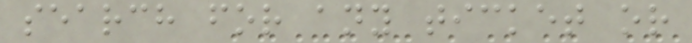search for any ticket or
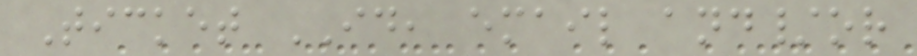Ticket ID, email and/or
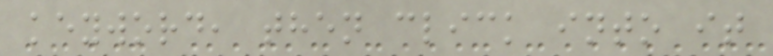keyword, then click into it
